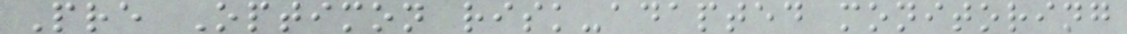Pre Optimon risk-adapted monitoring
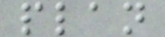plan
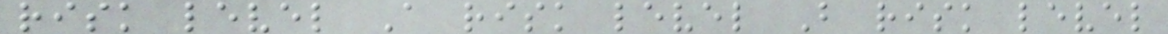risk level A risk level B risk level
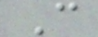C
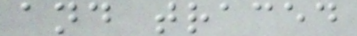and traced
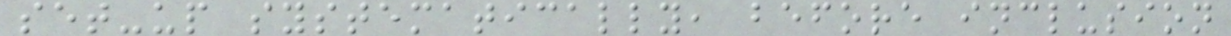set-up systematically, before inclusion
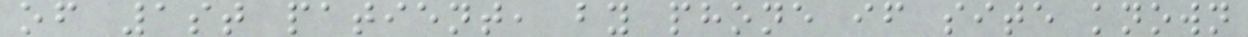of 1st patient, by phone if site known
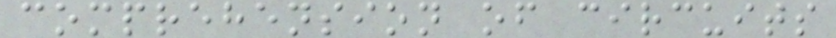comprehension of circuits
